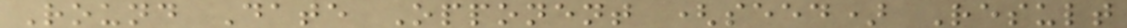Round Date Opponent (seed) Result
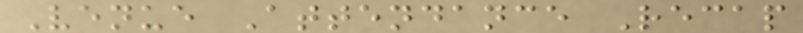Venue Attendance Recap
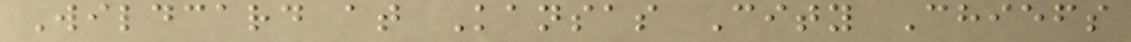Wildcard at Kansas City Chiefs
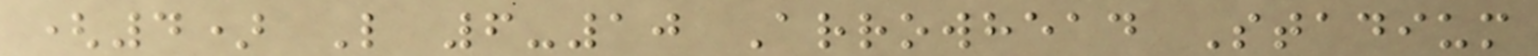(4) L 6-10 Arrowhead Stadium
